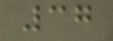37
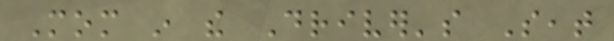Mom in the Driver's Seat
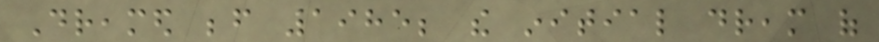Dreamed before 1985; the initial dream of
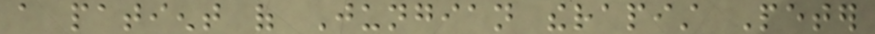a patient of Jungian therapist Peter
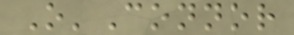O'Connor
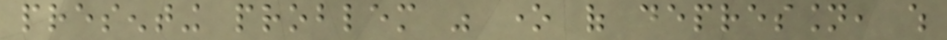presenting problem was one of depression, which
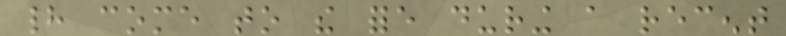had come to the fore during a recent
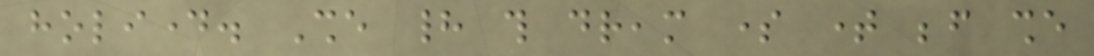holiday. She had this dream some time before she
